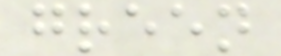green
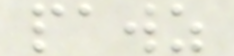pawz
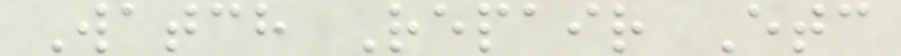Watch Repair Etc
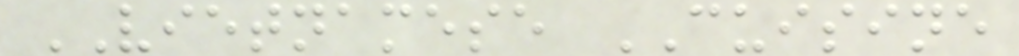VIETNAMESE CUISINE
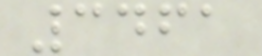3461
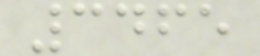3465
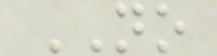NO
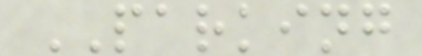PARKING
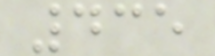435
